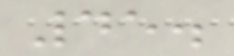45.
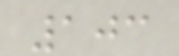103
